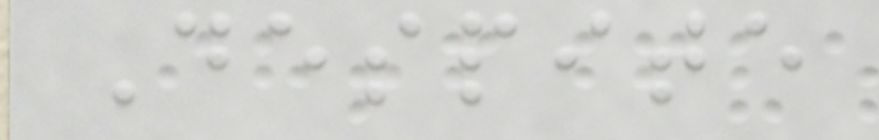Despite
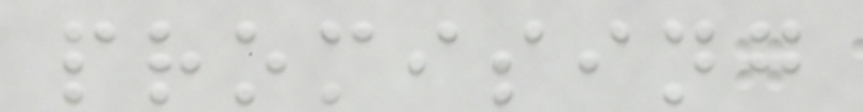promising
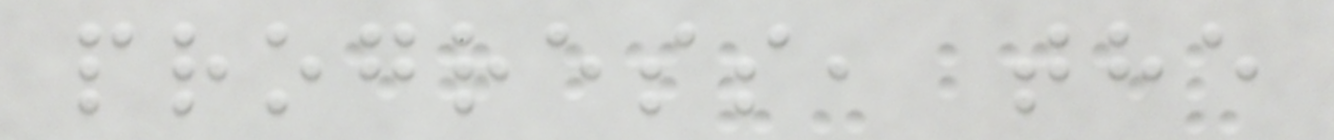progress, the
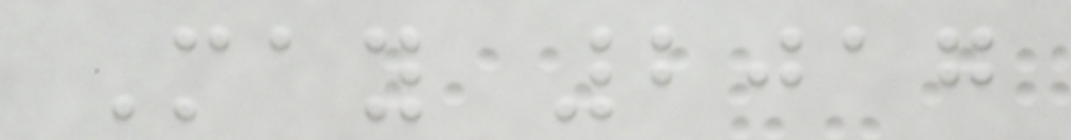May 2017
